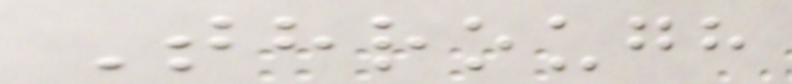Through
